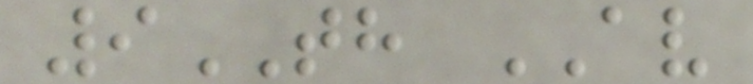9TH AV
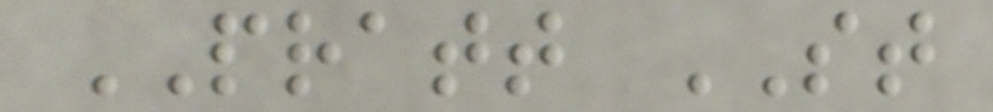PRATT ST
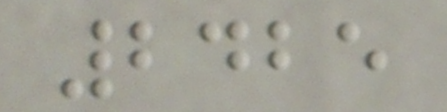2425
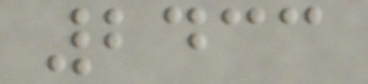2433
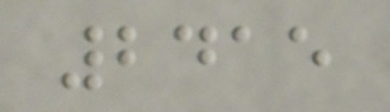2415
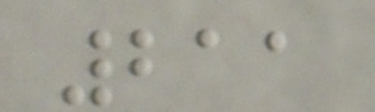211
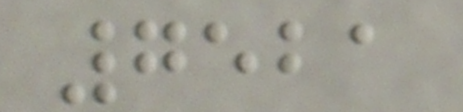7521
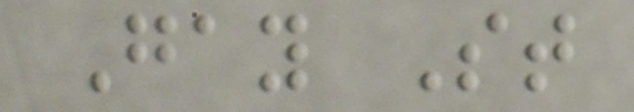Gay St
